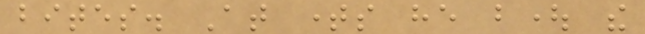bites. At times he bought the
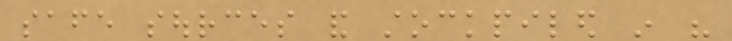safe sources and stockpiled in his
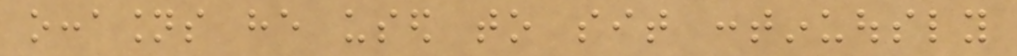occasions he used to sit continuously
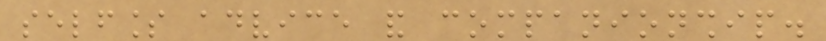selfless advice and companionship.
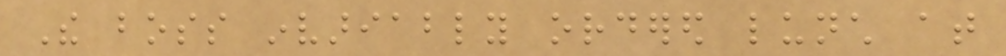The boss invariably ordered lunch at
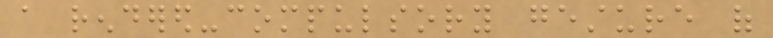a rendered-compulsory gesture of
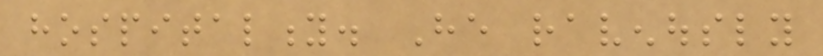hospitality. He ravenously
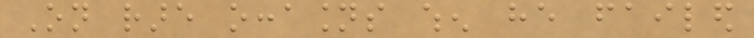On rare occasions when he failed
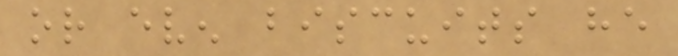or even biscuits he
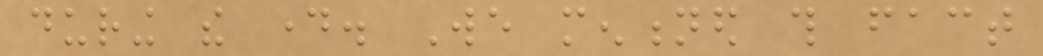during the day. We mentioned this fact
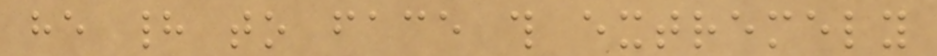he had to face this extremely
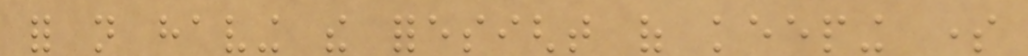for not having the foresight of keeping some
